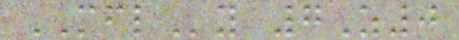MFLy 7Z0
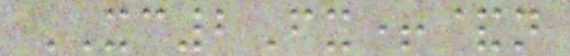XC2Fx+&n
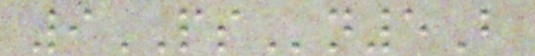9PSn5B
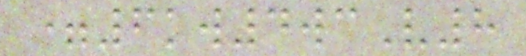=6kw4wcV8
